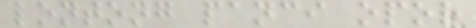lontong panci opor
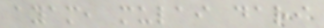ayam, mulai dari
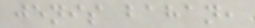jenis bahan,
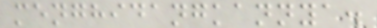menghidangkannya.
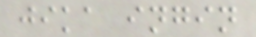jika ingin
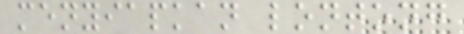menyiapkan lontong
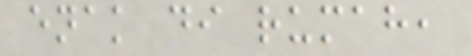enak di rumah,
